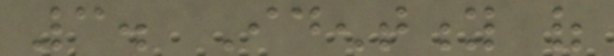3. Identity of
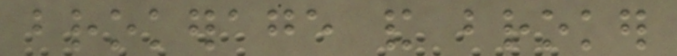brokerage and broker
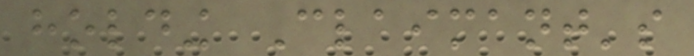holding Claimant's
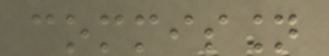commission
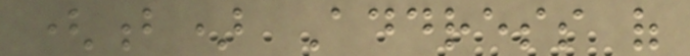(b) Address of
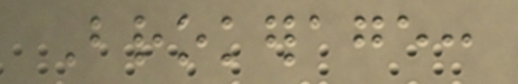Brokerage:
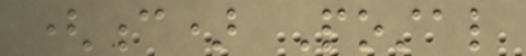(c) Postal
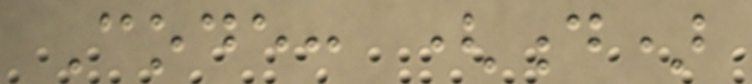Code: (d)
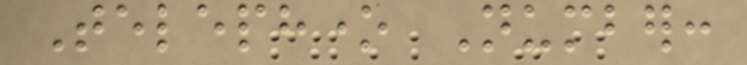Telephone Number:
